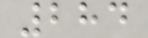284
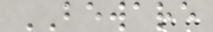BEWARE
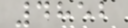4852
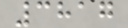3817
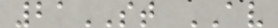21ST AV
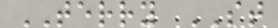TERRY ST
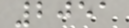2051
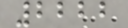2222
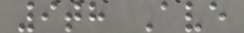9th Ave
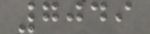7049
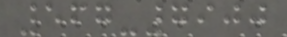567-7900
